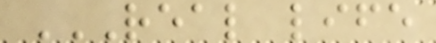REAL LIFE
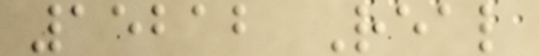15212 Real
